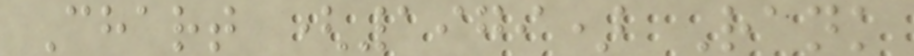Chart (1979) Rank
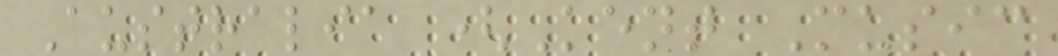Australia (Kent Music
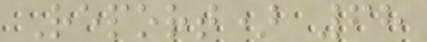Report) 68
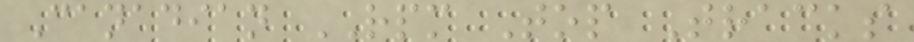Canadian RPM Top Tracks
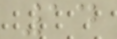14
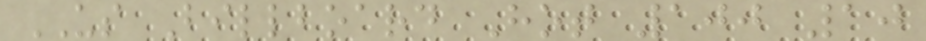US Billboard Hot 100 10
